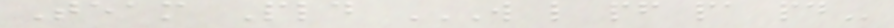Team Pld W L PF PA PD
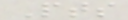Pts
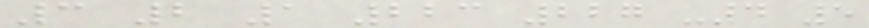3 2 1 223 227 -4 5
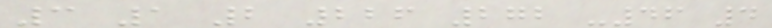3 1 2 226 272 -46 4
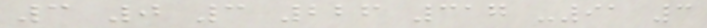3 0 3 226 317 -91 3
